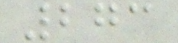273
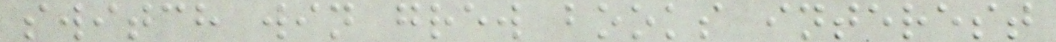switch win grew books interest
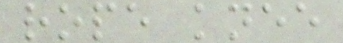rope knee
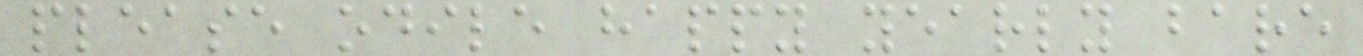please odile happy yearly bare
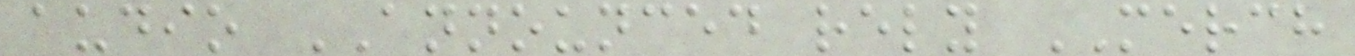audio ANNOUNCED rely MERCH
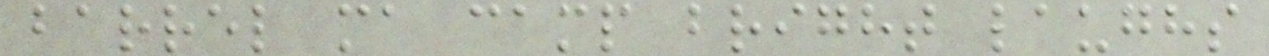barrel ma camp bright laughs
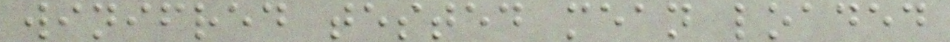winifred tested mean loaded
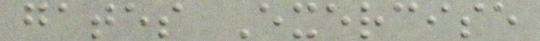gates Exercise
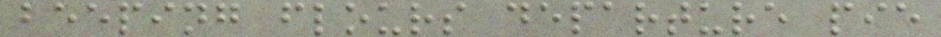beeping flours departure pie
